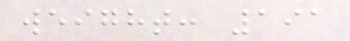weight: 191
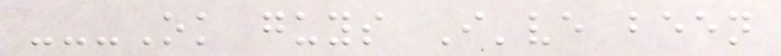---Ok guys I've been
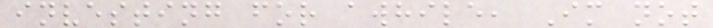investing for awhile, Im not
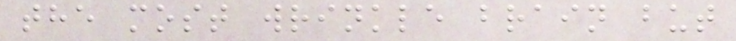the most wrinkle brain but
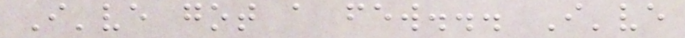I've got a few... I've
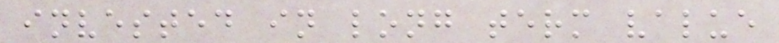invested in long term value
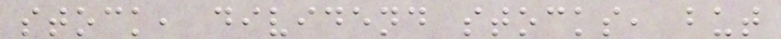stock, dividend stocks, but
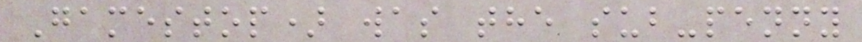Gamestop) was the sub-penny
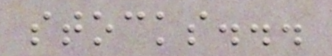stocks...
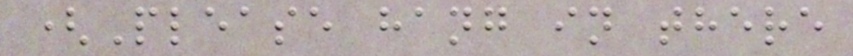(Please hang in there
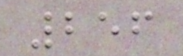256
